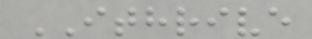ITHRIVE
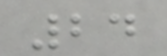24
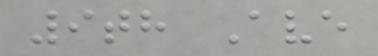9th Ave
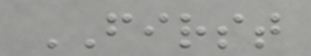FIRST
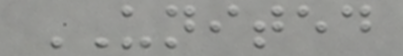UNITED
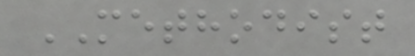METHODIST
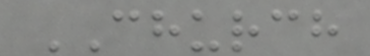CHURCH
